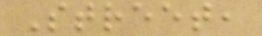Street,
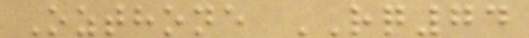Ozthone RQ74
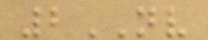2NV
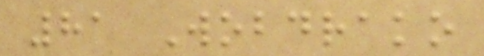81 Wobdrako
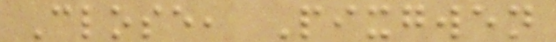Close, Pixgwen
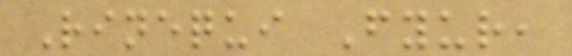Rinequi Fyur,
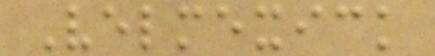Velmexick
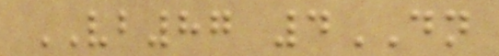VB87 4DN
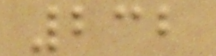232
